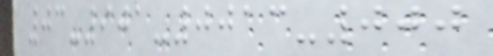03-901-0013-000
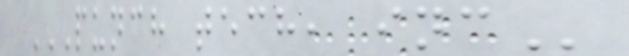PUNCH TECH, INC
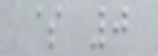$ 0
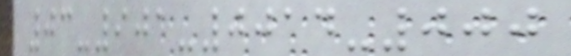03-901-0014-000
